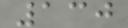130
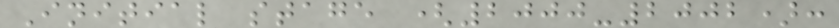Initial stage (2000-2002):
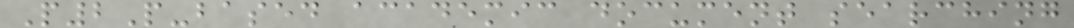P2P-based academic document searching
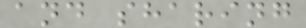and sharing
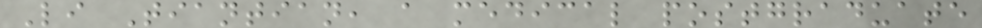Li Tiantian, a medical postgraduate
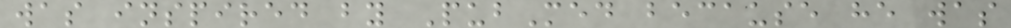was inspired by PubMed because he was
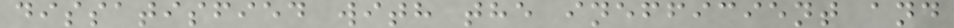dissatisfied with the inefficient and
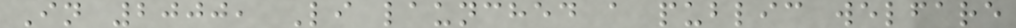In 2000, Li launched a public welfare
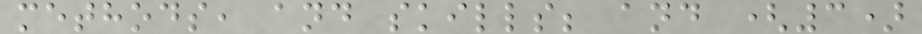methods, and skills; and (3)
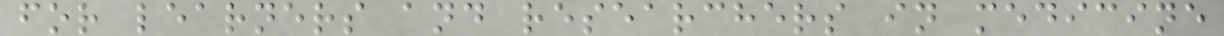for learners and researchers in medicine
